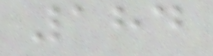184
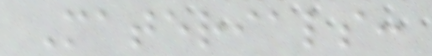Materials:
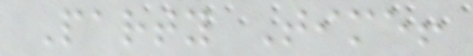Party Time!
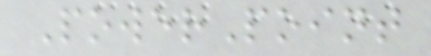PowerPoint
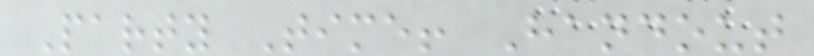Party Time! Handout
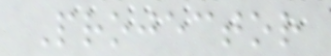Projector
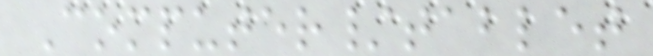Computer/tablet
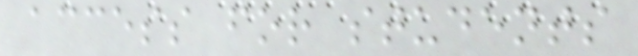access for students
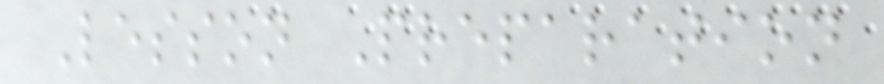Lesson Preparation
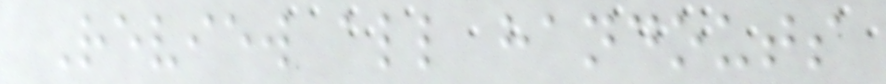Review all handouts
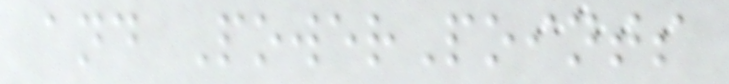and PowerPoints
